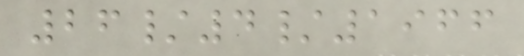26/4/1966
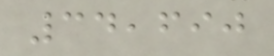34,690
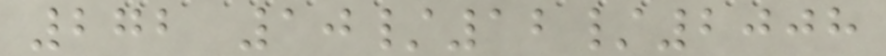272 10/12/2008
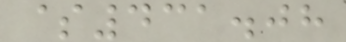$431.08
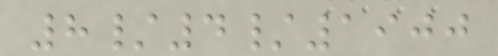8/4/1900
